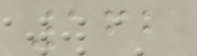162
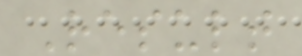Result
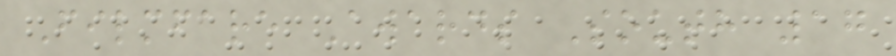Filmfare Awards South 17
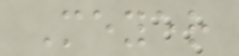Meyer
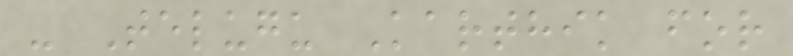- Telugu Karthik for
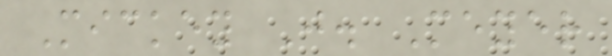Mickey J. Meyer
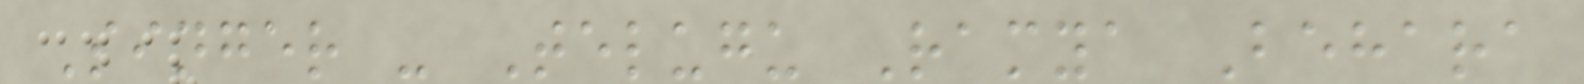Singer - Telugu Ramya Behara
